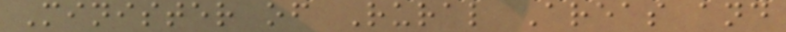Minister of Rural Areas and
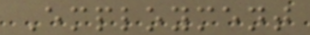Employment
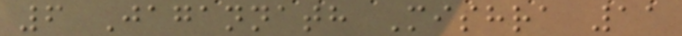6 Jagannath Mishra 11
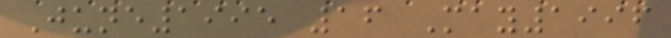June1995 16 May1996
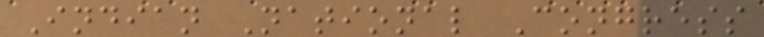Indian National Congress
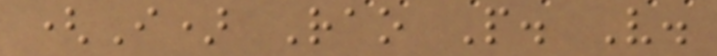(I) Rao P. V.
